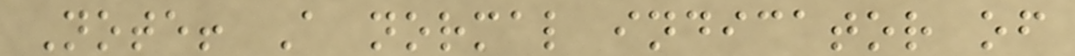Note! A normal indicator of
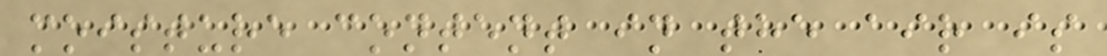moisture content in the air is
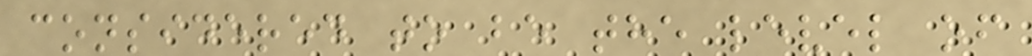considered to be the level of
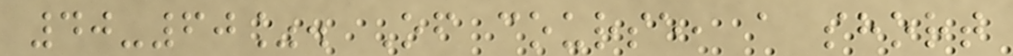40-60%. Of course, a short
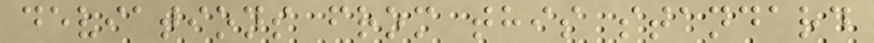deviations from this standard
